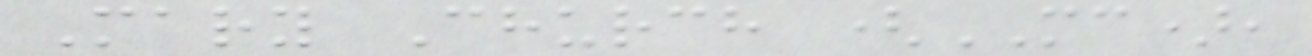Mary Church (MC),
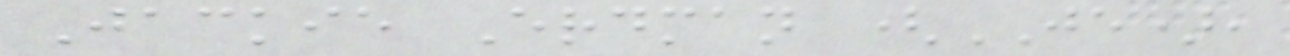Jackie Erdman (JE),
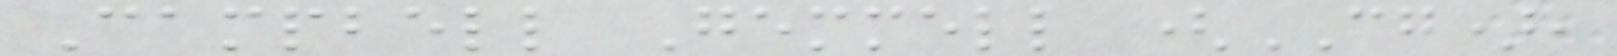Campbell Gemmell (CG),
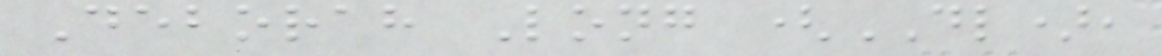Deborah Long (DL),
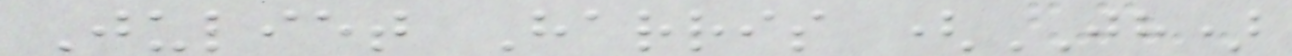Juliet Harris (JH)
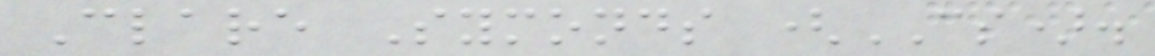Clare Symonds (CS).
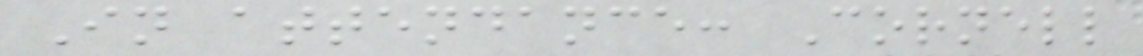In attendance: Cornell
